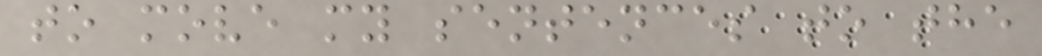to move my sentences to the
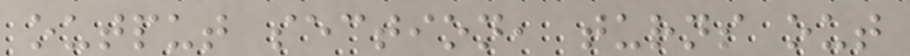output section, turns out
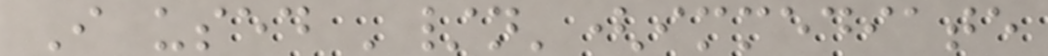I used '/n'(immediate
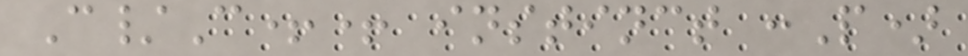C/C++ instinct :P)
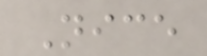Nice
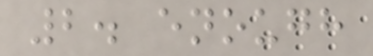2. enough
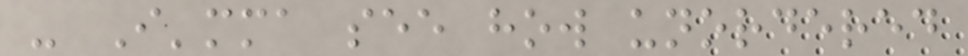- I'mma see how unordered
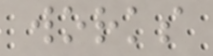works
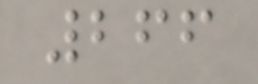266
